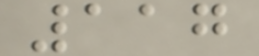117
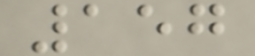157
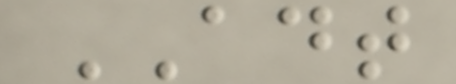ADT
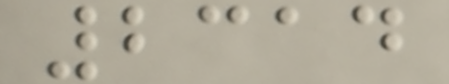2314
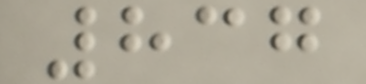837
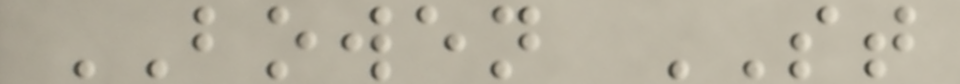BOWEN ST
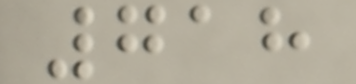718
